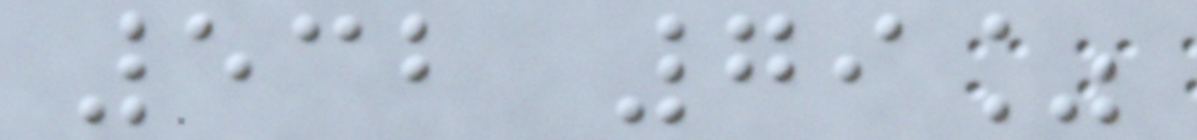532 79%
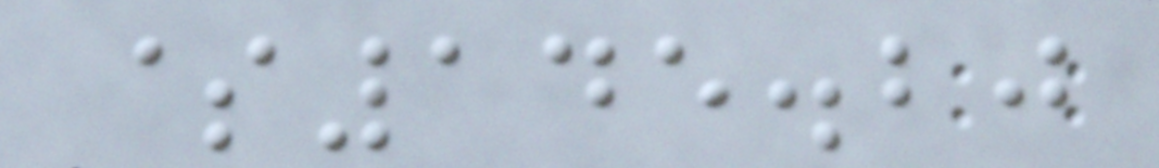$145.20
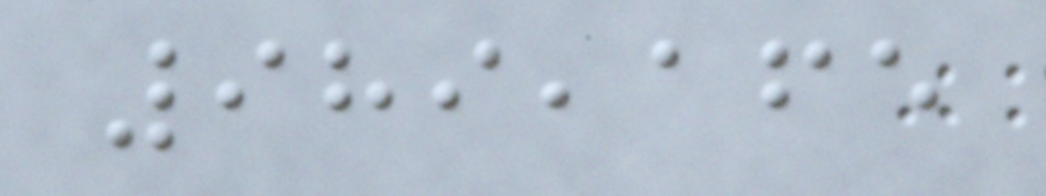989,165
